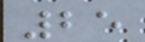25
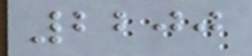2200
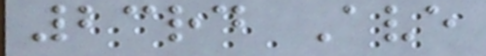23rd Ave
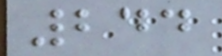244
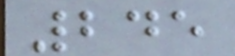245
